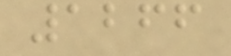1266
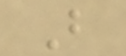B
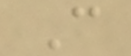C
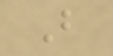B
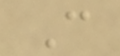C
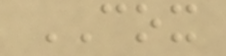COX
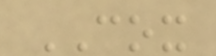COX
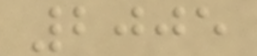2005
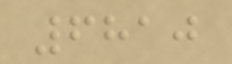6810
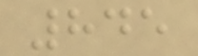845
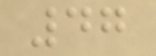47
